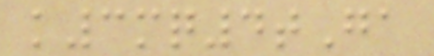k3mq4tGa
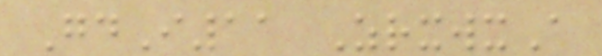GdI11 ZrxwxA
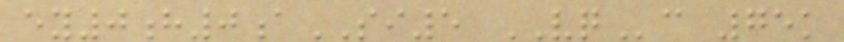ey0h0aSI5 VQc 75k
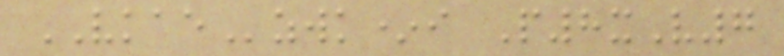VKAEzwk*i P8xV7
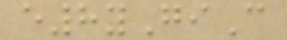e8yGiC
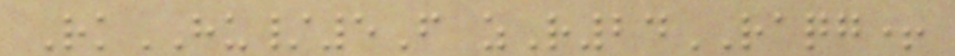RkHU/5F zR24RAQG+
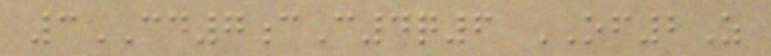3CD7cC4q6 OF2Z
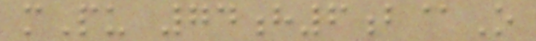mPu 74h6b@O
